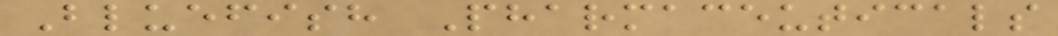Bluefish Pharmaceuticals
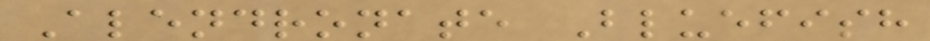Alendronate Bluefish
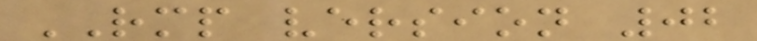RMP version 02
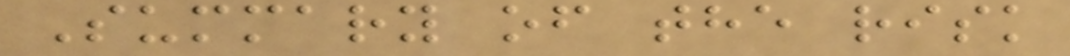Summary of the risk
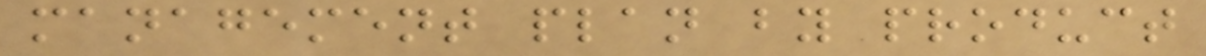management plan by product
